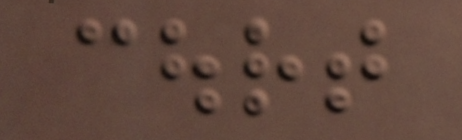court
